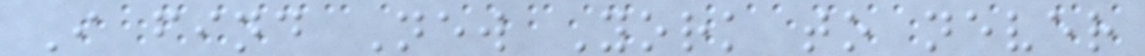I find New York to never
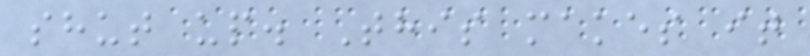shut up. This makes it
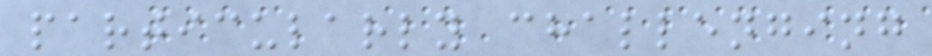particularly challenging
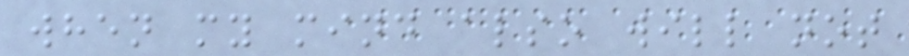when my mind also will not
